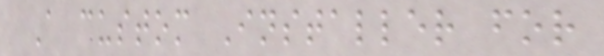A custom Installer for
